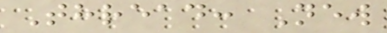Thread: New
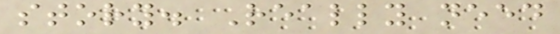story. Really need
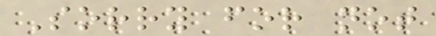Sorry for not
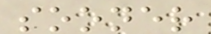sooner
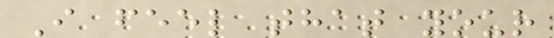I feel that your
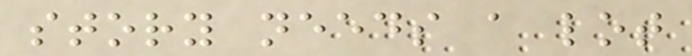story needs a lot
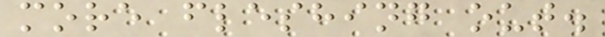more fleshing out.
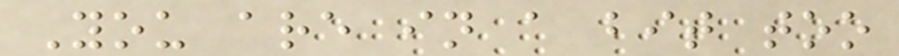You are in a bit too
